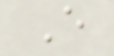E
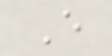E
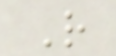R
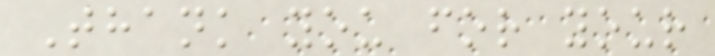Thank you for your
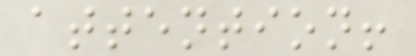attention!
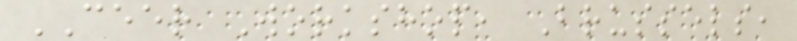CEER Workshop, Brussels,
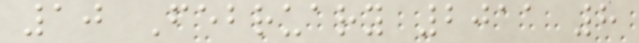10 February 2011 8
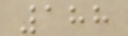188
